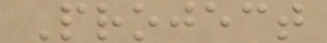Project
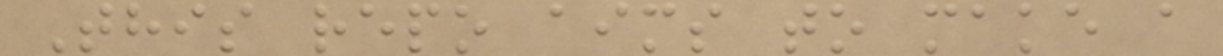This repo aims to make a
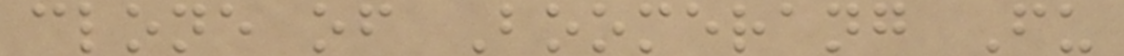clone of Boomerang Fu
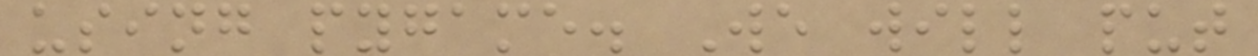using pygame. We will put
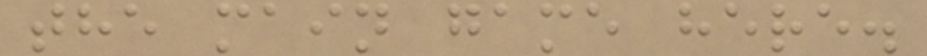the main game here.
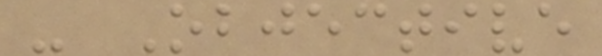- Objective
